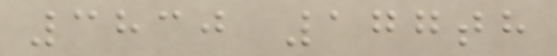3830 177th
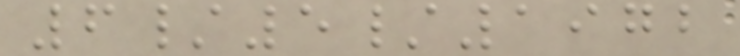6/5/1972
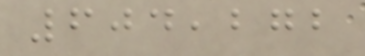604,272
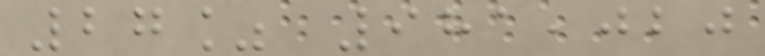27% 981,020
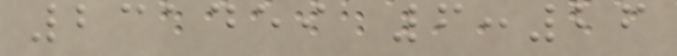231459 6:26
